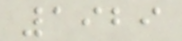1929
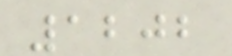1202
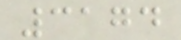3174
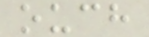ouch
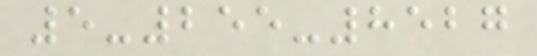5-255-8527
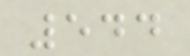544
